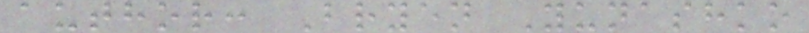author: Bryen Yunashko
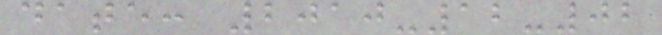date: 2010-12-02
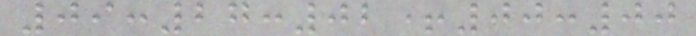09:27:02+00:00
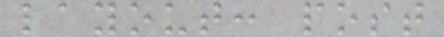layout: post
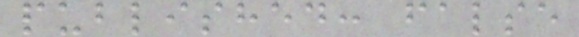published: false
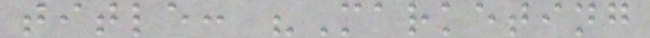title: "Marketing
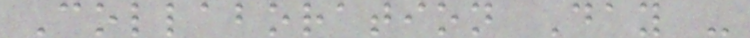Collaboration Day -
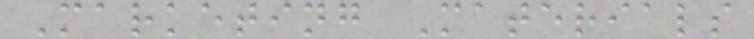Marketing Materials
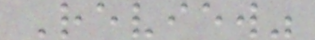Review"
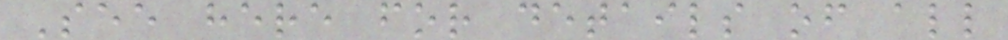See here for details of all
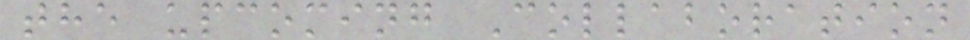the upcoming Collaboration
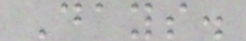Days.
